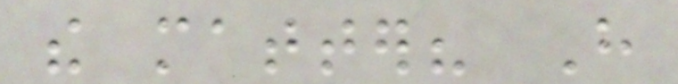the matter? Have
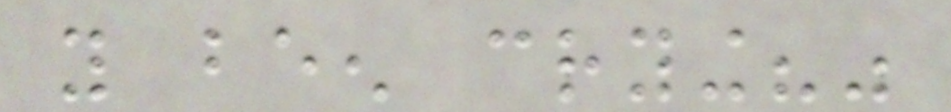you been crying?"
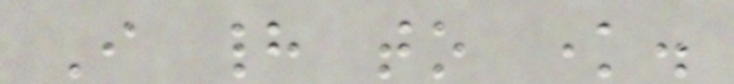I had to know.
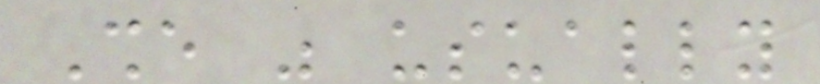She was usually
